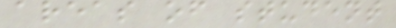areas of student
